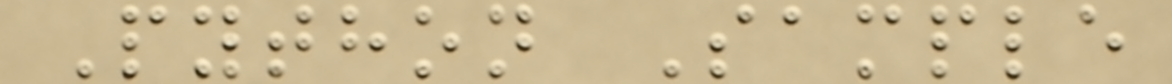Python Sample
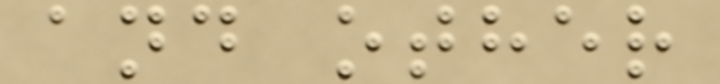and other
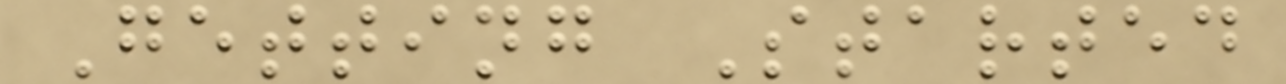Getting Started
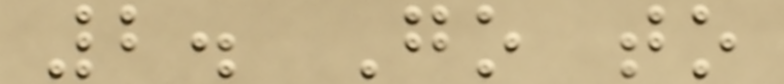2. Go to
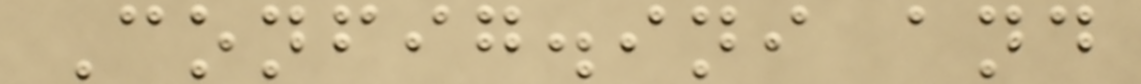Config.ini and
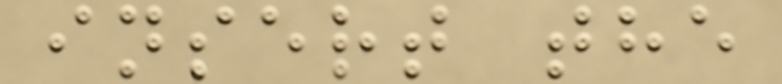insert the
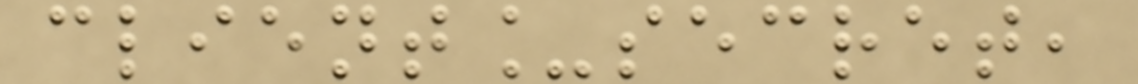client_secret,
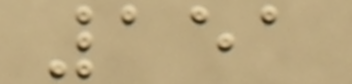151
